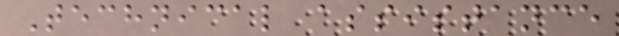Technical assistance
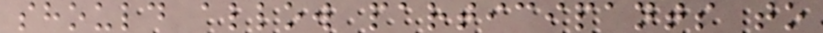should allow participants to
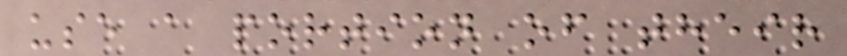use a portion of their
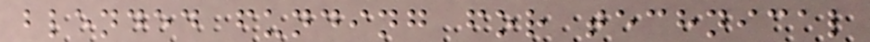blended funding for technical
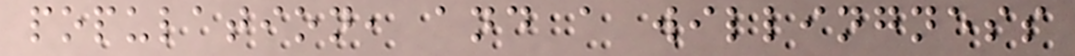population, and a willingness
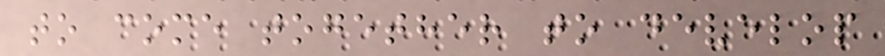to come together to develop
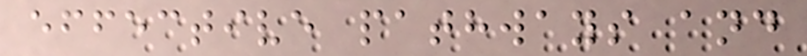effective pathways and
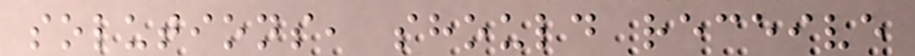solutions, should receive
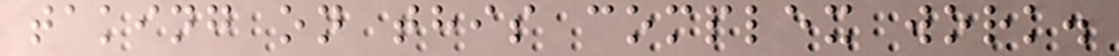taking on this complex work.
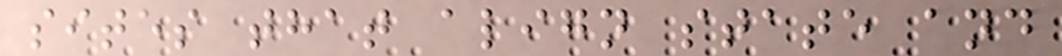sites that align state and
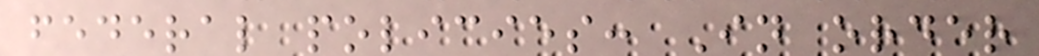federal policies: In order
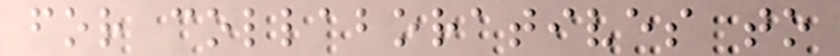for collaboratives to
